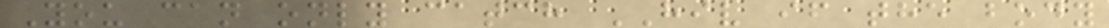You can only catch HIV if the body
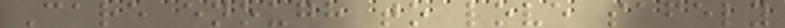Care enough to love safely
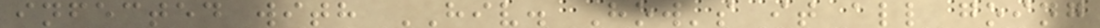infected with HIV. How's it all going
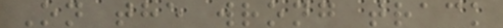On the wrong track
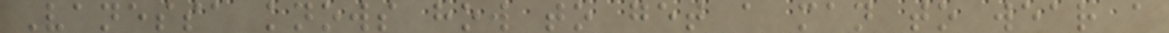Vanessa knows how to get a man to wear a
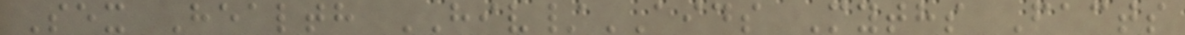Sex Health HIV/AIDS Myths Facts
